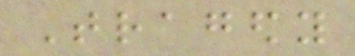Tragedy
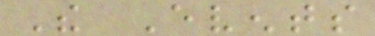The Events
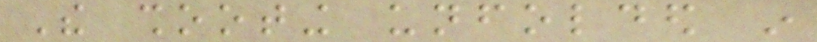The shooting unfolded in
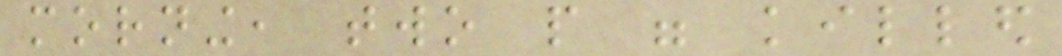morning, two people were killed
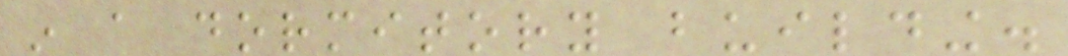in a dormitory building.
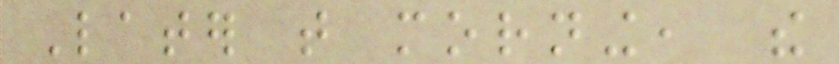Later that morning, the
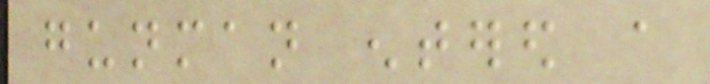gunman entered a
